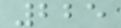225
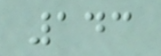143
